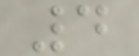4
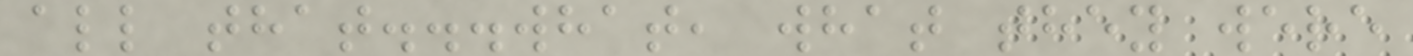all that...what, what they were
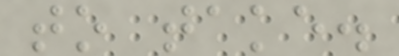to take.
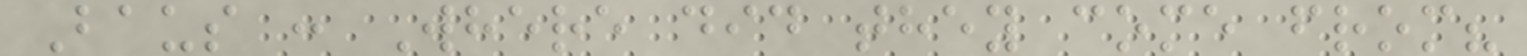Baus : Where did they come from?
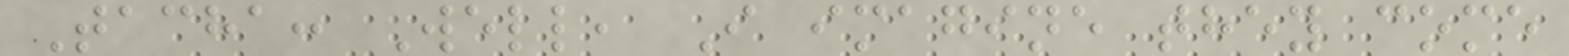Tacha: Well, I imagine they come
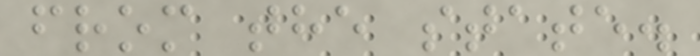from the state.
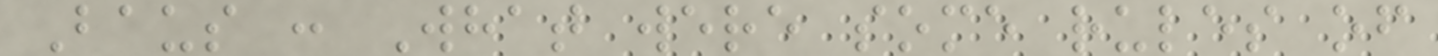Baus : What were some rules of
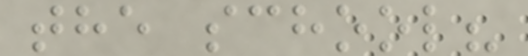the school?
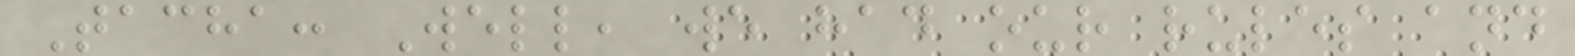Tacha: Well, we had our rules and
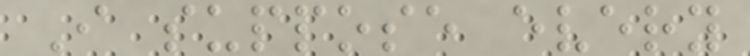I suppose every
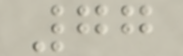77
